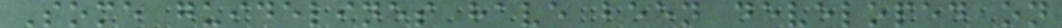Some guidelines have been developed on
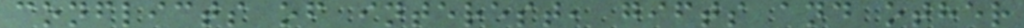conflicts of interest, gifts and other
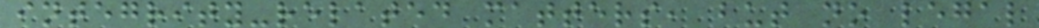integrity-related matters, but no legal
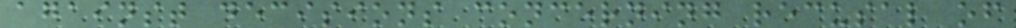against decisions concerning recusal of
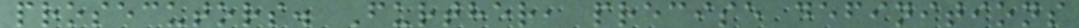prosecutors. Further, precise definitions
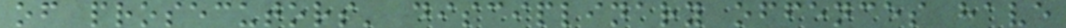of prosecutors' disciplinary offences have
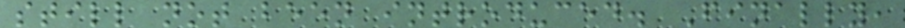still not been introduced. Finally,
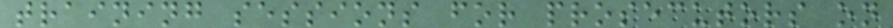training sessions for prosecutors on
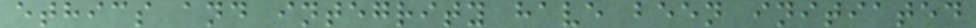ethics and integrity have been initiated
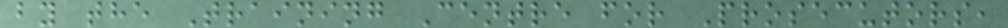by the Training Centre for Prosecutors,
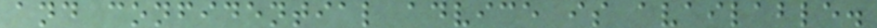and confidential advice is available.
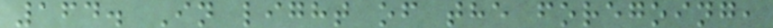164. In light of the foregoing,
